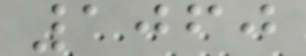1060
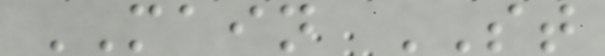MAIN ST
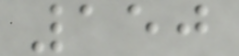150
